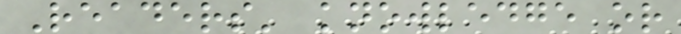Readers' knowledge or
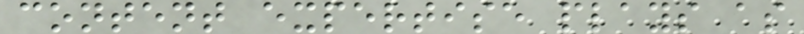content expertise plays as
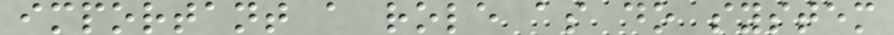important a role as do system
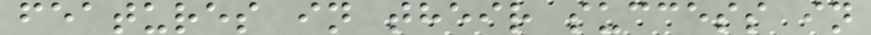features in their success in
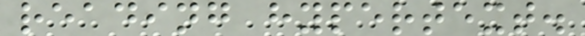reading hypertext.
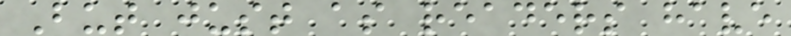But just as readers have
